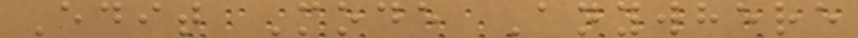Edit Mode Anywhere
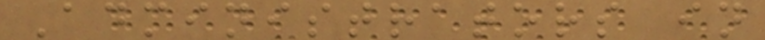Administrators in
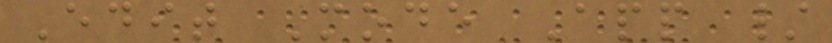Edit Mode App /
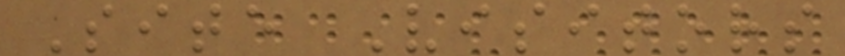Site Visitors
